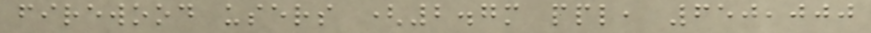firewood users (2.7m ppl, 650,000
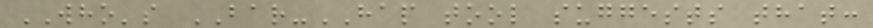WHO's BAR-HAP tool suggests that:
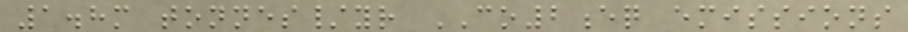1.8m tonnes/yr CO2eq emissions
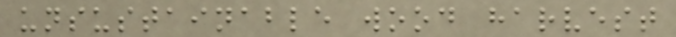unsustainable wood harvest
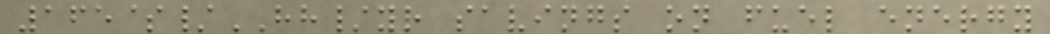165$/HH/yr savings on fuel energy
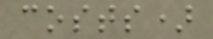costs)
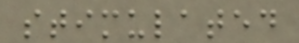stimulated
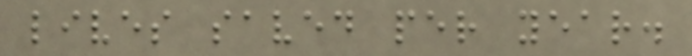lives saved per year.
